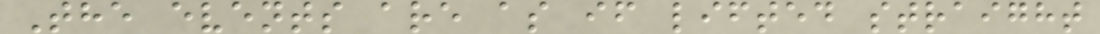The events are as if lifted straight
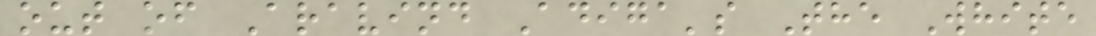out of Aravind Adiga's The White
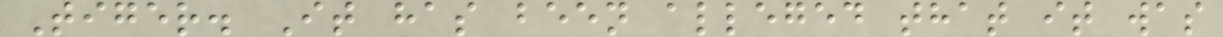Tiger. It has been alleged that it was
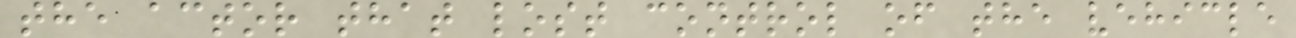the actor that lost control of the vehicle
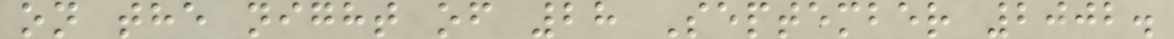on the night of 28 September 2002.
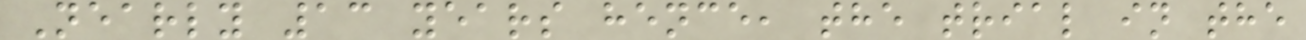Nearly 13 years hence, the trial in the
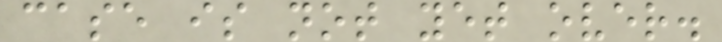case is not yet over.
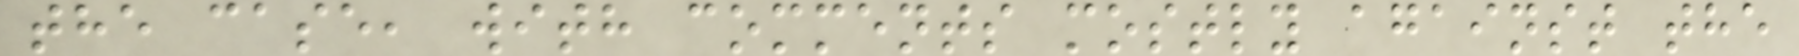the case, with comments mostly against the
